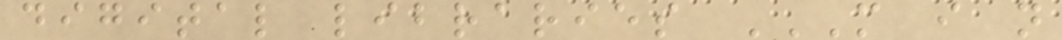digital libraries M I N
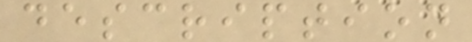description
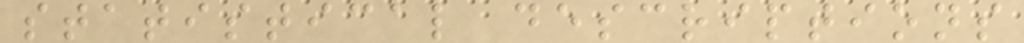statistical descriptions
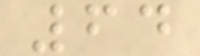64
